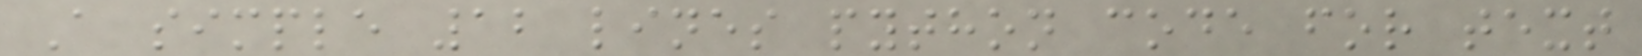A simple 12 lines python code for text
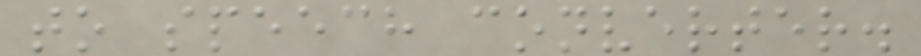to speech converter.
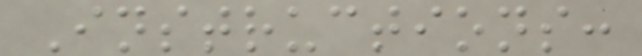Instructions:
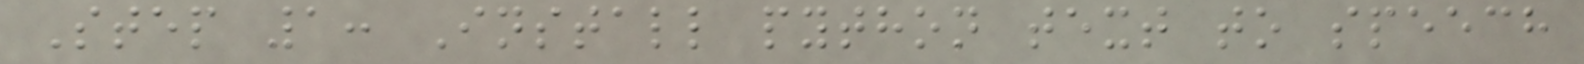Step 1: Install python text to speech
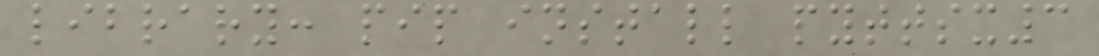library: pip install pyttsx3
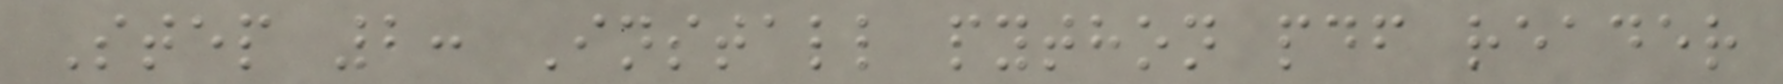Step 2: Install python pdf reader
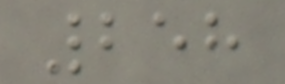258
